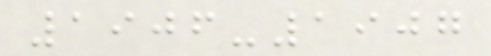1906-1907
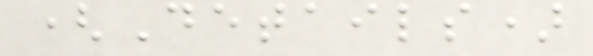(Details)
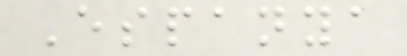Espanya
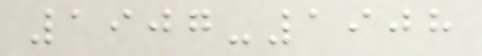1907-1908
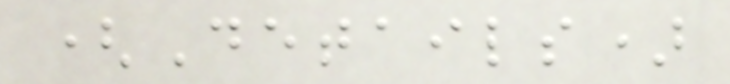(Details)
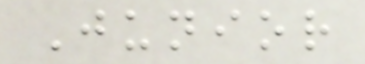Junior
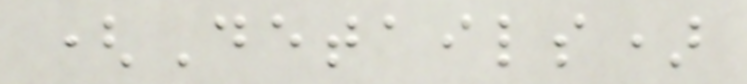(Details)
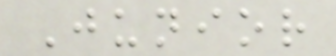Junior
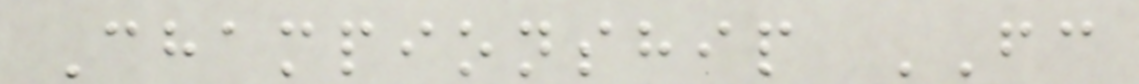Championship FC
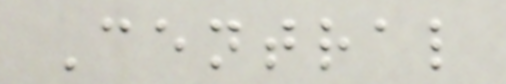Central
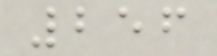256
